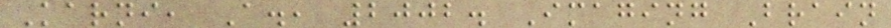Karni, A., 2002. Imaging Brain
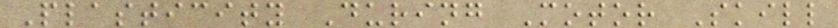Plasticity During Motor Skill
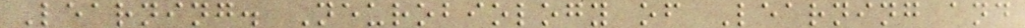Learning. Neurobiology of Learning and
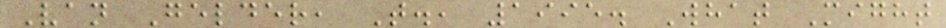Van Gelder, T., 1995. What Might
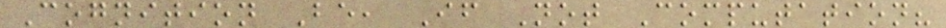Cognition Be, If Not Computation?
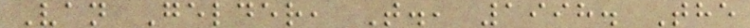Van Gelder, T., 1998. The
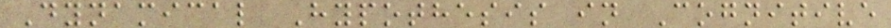Dynamical Hypothesis in Cognitive
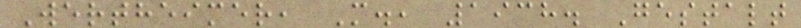Wertheimer, M., 1938. Gestalt
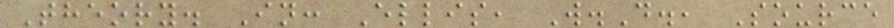Theory. In: Ellis, W.D., Source
